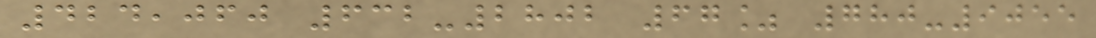424,060 632-2802 67% 780-9055
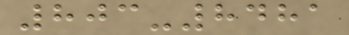803-8481
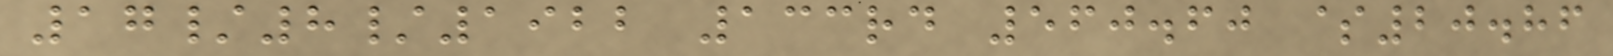17/8/1922 133rd 560.60 $20.86
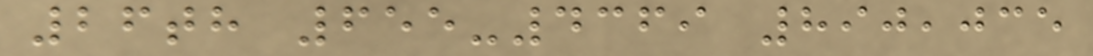26th 655-4369 890,035
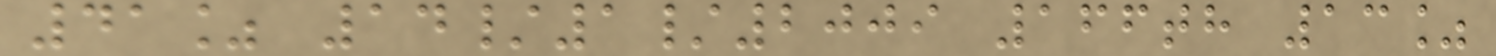41% 14/1/2009 166th 13%
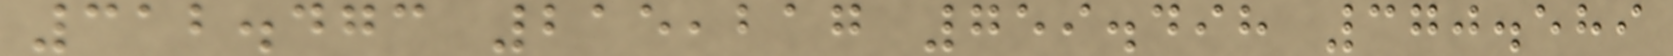312.473 215,217 759.498 370.589
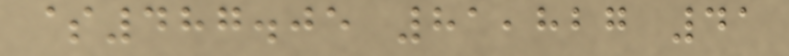$487.05 81,827 41
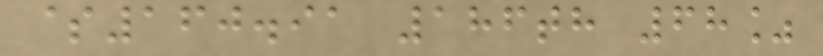$160.91 186th 68%
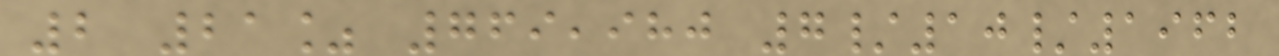2 21% 769,980 7/10/1962
